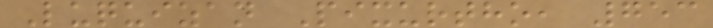Luquizan Pixurtho, 753
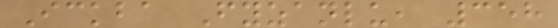Ickba Fyzanlu, 358
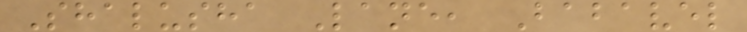Shalusha Lane, Babavel
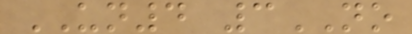UN4 3NO
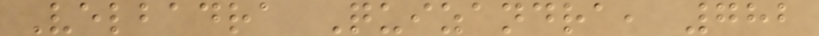Velbadra Quizandra, 782
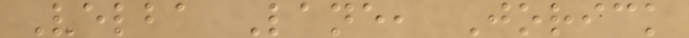Velba Lane, Jorick
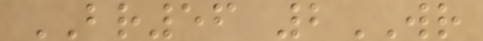BR56 2WR
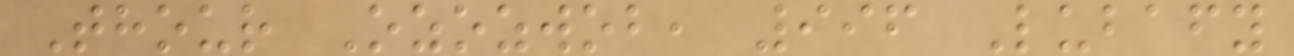Thour Ozozwob, 996 Lubafy
